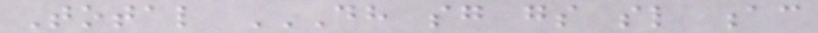Total DH SG GS SL AC
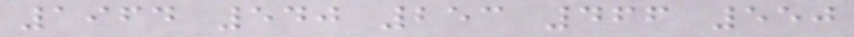1964 540 253 466 550
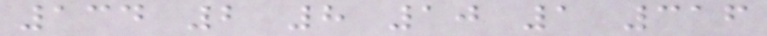134 2 8 10 1 316
